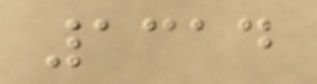1314
